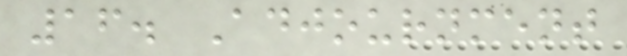16. Adjournment
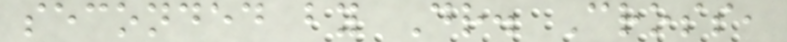seconded by Dr. Cross,
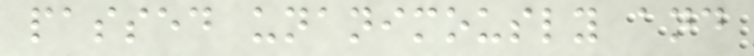passed unanimously and
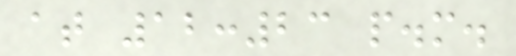at 12:23 p.m.
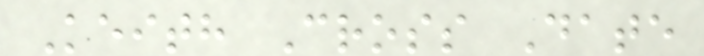Keith Cross Date
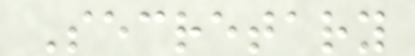Secretary
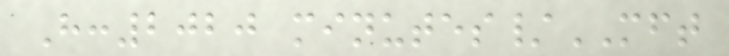H:2020 minutes/MFT
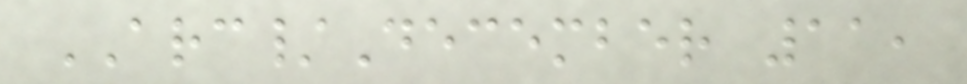ARC/December 11,
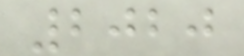2020
